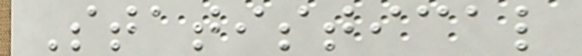Statistical
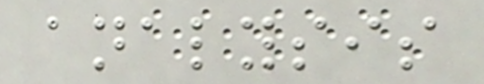analysis
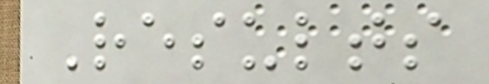Results
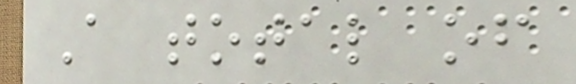A total of
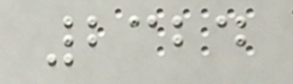2324
